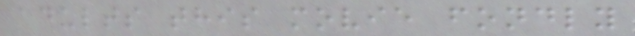adults this movie fondly
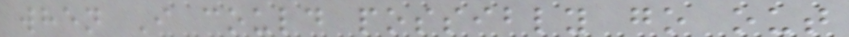when I could possibly go out
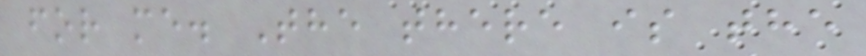for me. The there is the
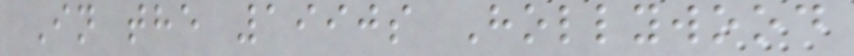In the 1990s Hollywood
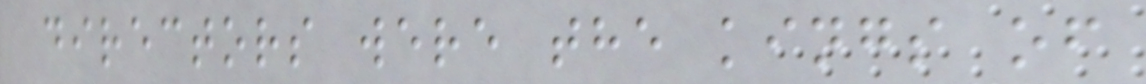directors were the kings of
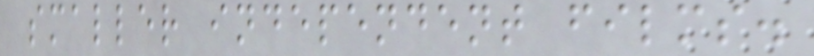smaller independent films.
